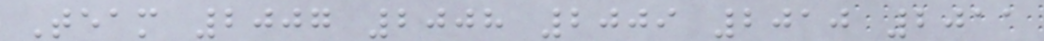Team 2007 2008 2009 2010 2011
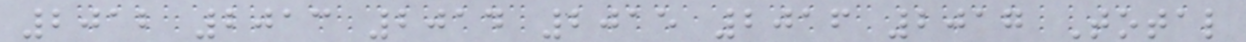2012 2013 2014 2015 2016 2017 Total
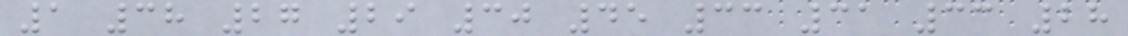1 38 27 29 30 45 33 31 33 28
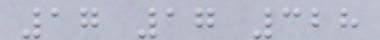17 17 328
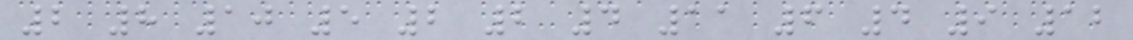2 8 10 5 2 2 4 11 6 4 9 12
